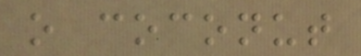o coconut
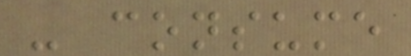- consume
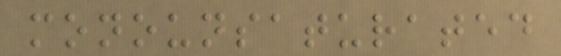monounsaturated
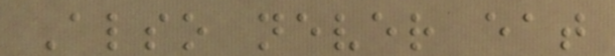Also never eat
